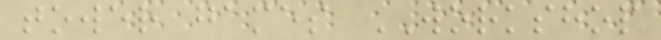tower games WORKSHOP
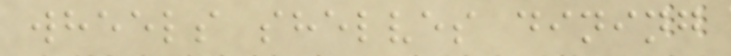wheels shelves dining
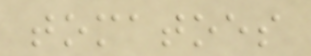tomatoes
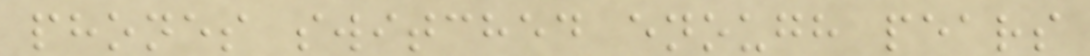phones switched enough pears
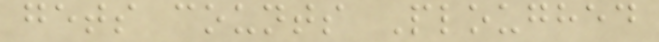gets counts Ploughed
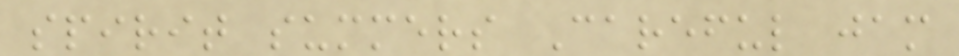spirit summers Careful jam
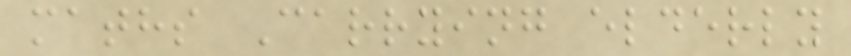maths Carrying elderly
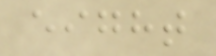eight
